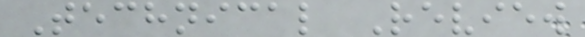Technical Review
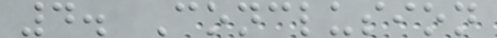4. Conclusion
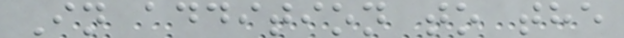In addition to the
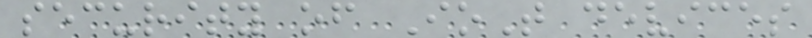security of IoT devices
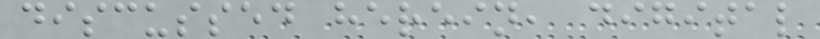discussed herein, digital
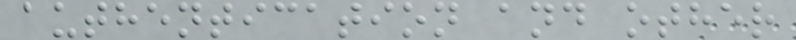authentication and other
